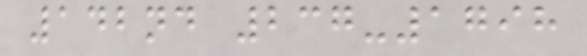142nd 237-1798
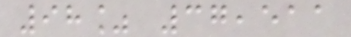98% 37,511
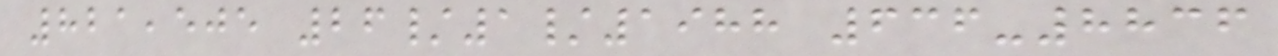821,505 26/1/1988 636-8836
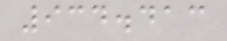934.413
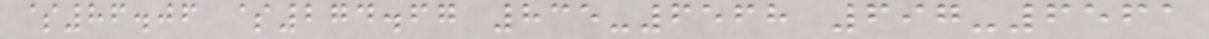$86.06 $274.67 835-6568 697-6561
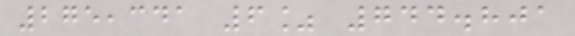275,341 6% 744.801
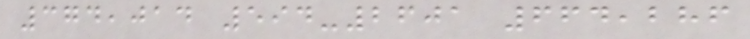374,014 594-2601 664,286
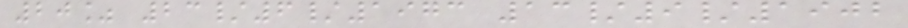20% 23/6/1973 13/9/1902
